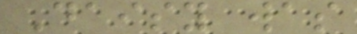Daisy was
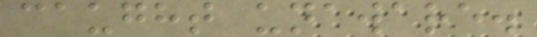caught unaware.
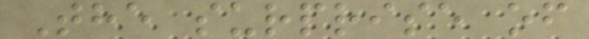The surprise of
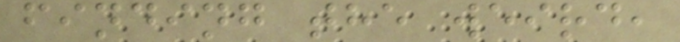finding the weird,
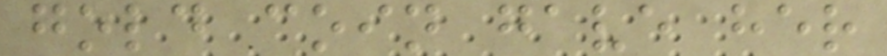gold coin gave her
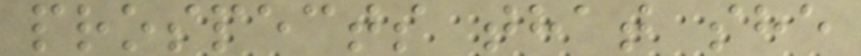prospects that she
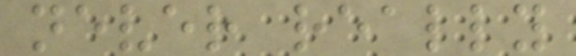never really
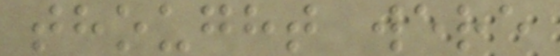thought were
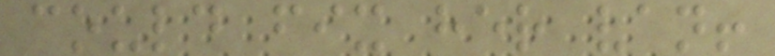could fix her van!
